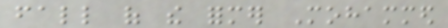fall of the former Mohammed
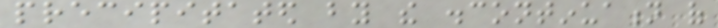precipitated by the discontinuation of
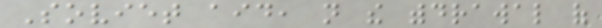Soviet aid, not the withdrawal of
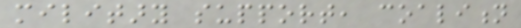military support, coalition
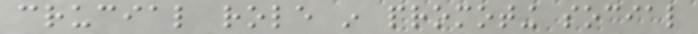crucial role in promoting social
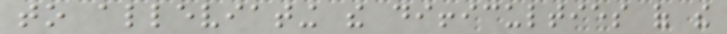to alleviating the difficulties of the
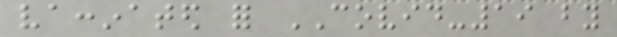vaccinated for COVID-19 by
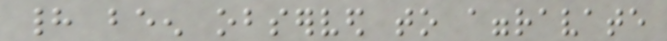had been observed to aggravate
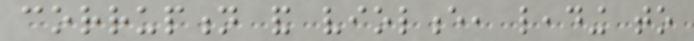corruption and violence, leading to
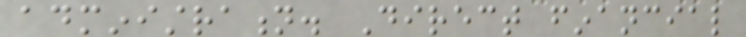administration. Direct financial
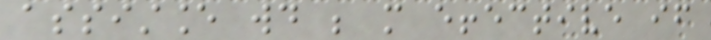assistance would be more effective if
